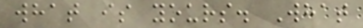what is yours. What
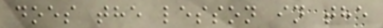does the lesson in the
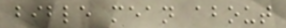bible mean about
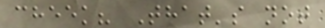cheek? That's not
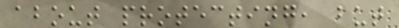about protecting, but
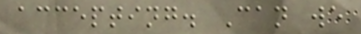accepting. Can we
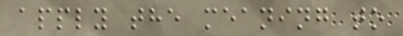apply the meaning to
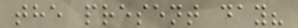the present day?
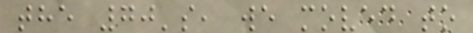the 70's, we moved to
